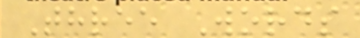Three Words
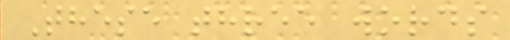These three words
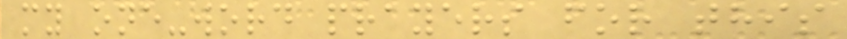my one-word prayers for this
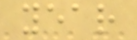year
